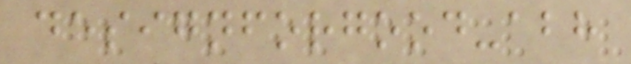designforgood-abh
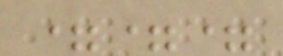===
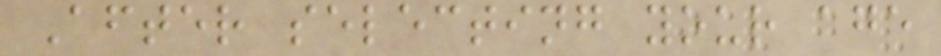After selecting your age
